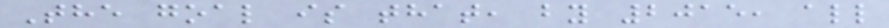The goal is that, by 2015, all
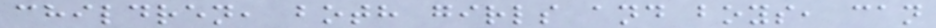children, both girls and boys, can
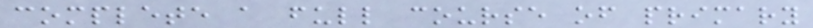complete a full course of primary
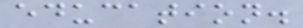education.
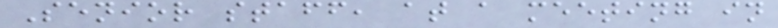Senior staff, at a meeting in
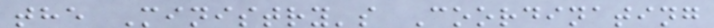the Ministry's Coordinating
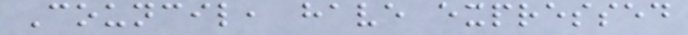Council, have expressed
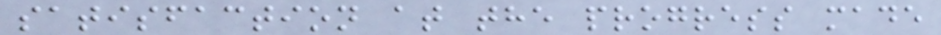satisfaction at the progress made
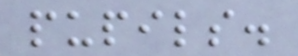pupils.
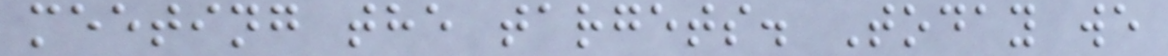meeting the targets. Today we
